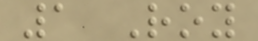1 Roy
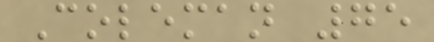Coleman 75
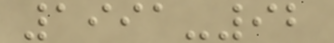1991-92
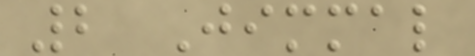2 Jimmal
